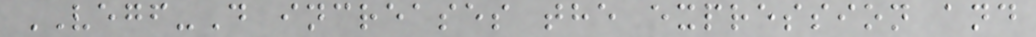VEGF-D increases the expression and
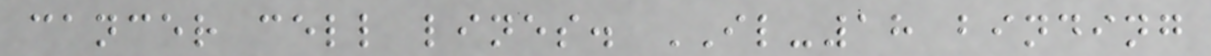cancer cell lines. IL-18 binding
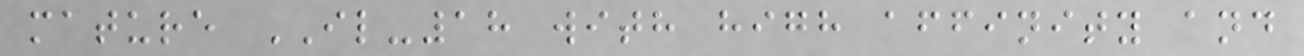mature IL-18 with high affinity and
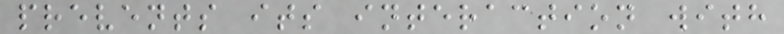prevents its interaction with
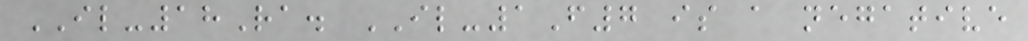IL-18Ra. IL-1F7 is a negative
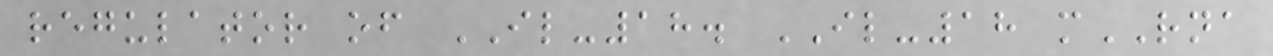regulator of IL-18. IL-18 mRNA
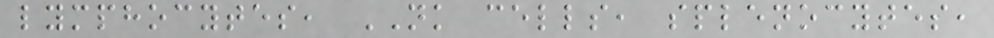lymphocytes, NK cells, splenocytes,
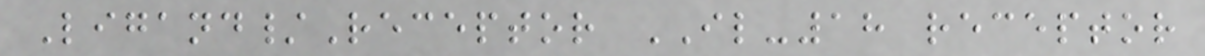Ligand/Receptor IL-18 receptor
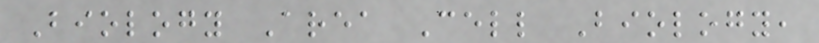Biology Area Cell Biology,
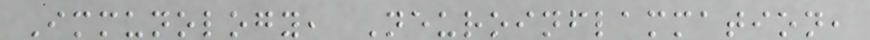Immunology, Neuroinflammation,
